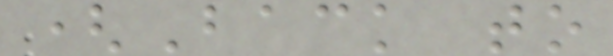(Back to
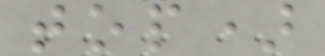top)
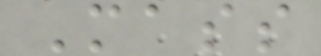Mass
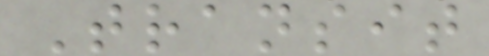Transit
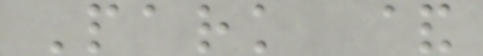Park &
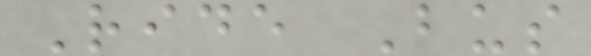Ride Bus
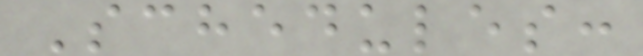Schedules:
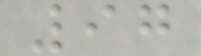97
